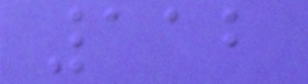112
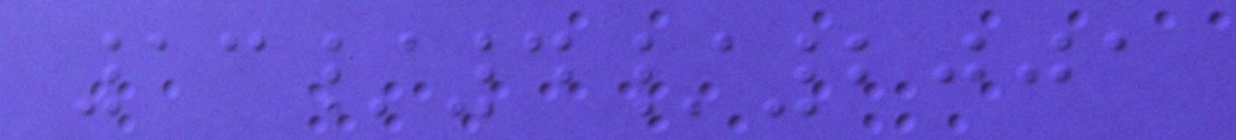13/4/2001
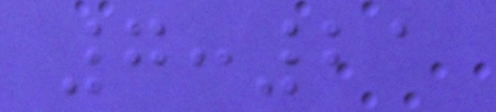7:21
